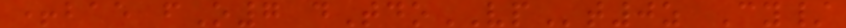+bae fO7 dTdoVPt0z Cy/
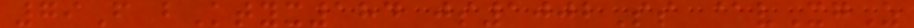79F bKtyx184 js1002Ss @vXgZ
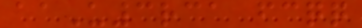aaU3rca fcqq
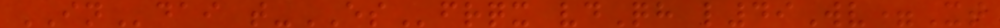INdai t-ESfrqx vdQh l49Wv=Xt
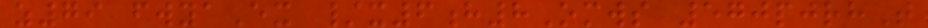z79 fwyaEx /x6h8Omws 570pjrhT
